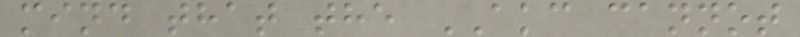mind that the AKC cannot
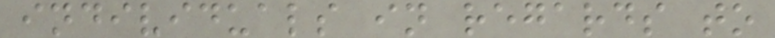individuals in regards to
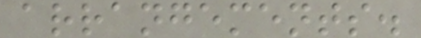arrangements.
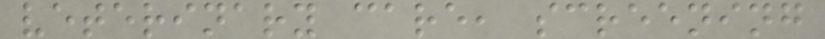veterinary care, screening
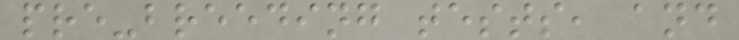pre-breeding tests, and
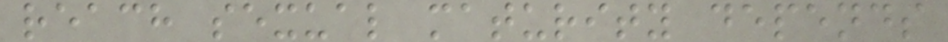reach sexual maturity depends
